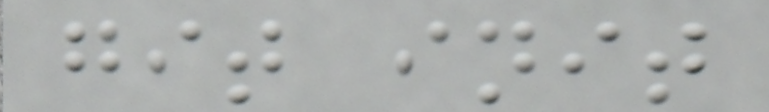git init
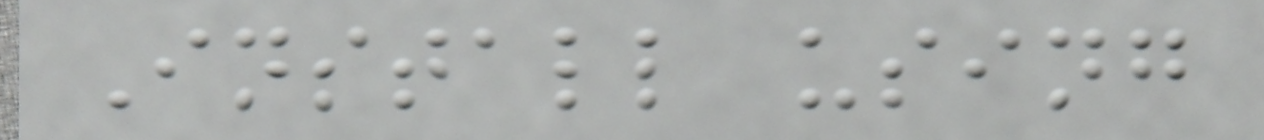Install using
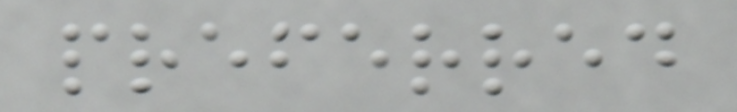preferred
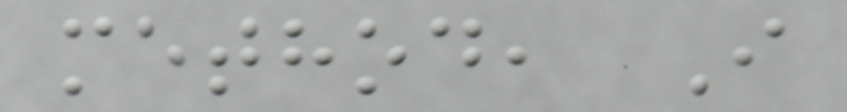method, I
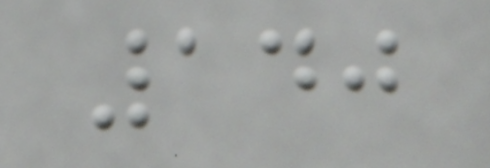140
